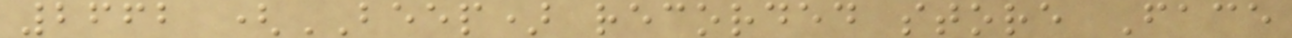2662 (BEEP) recorded store Face
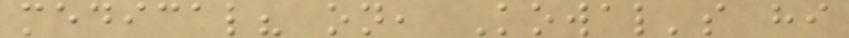medical? on, Kowal's hi
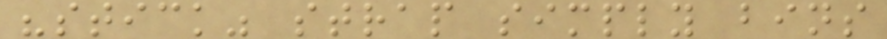"stick" strap simply bins
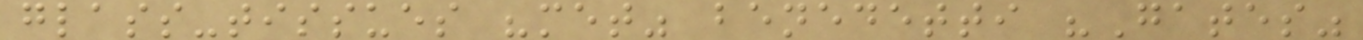glass-tissues "met" benedetti "Gates"
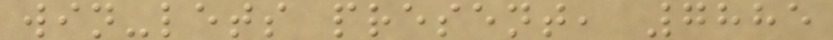win-lets present, 7885
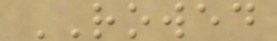ROWED
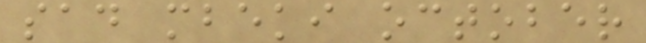sad mbeki october
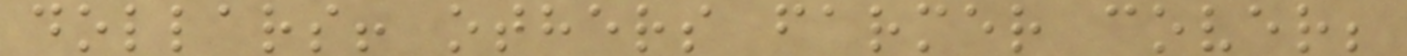dollars! others farmer cover;
